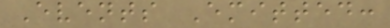Events Emitted:
